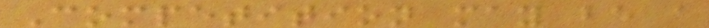Competition may be a
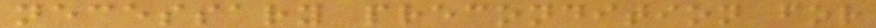necessary precondition for
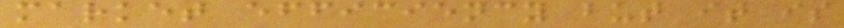market efficiency but it is
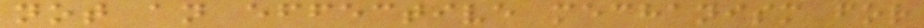not an effective mechanism for
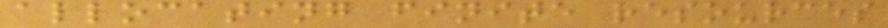allocating finite resources
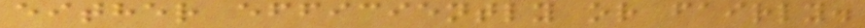either efficiently or fairly.
